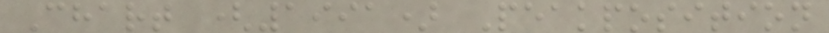Chart (1991) Peakposition
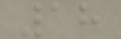18
